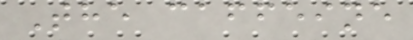The caffeine
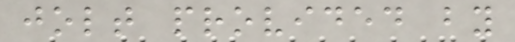jolt provided by
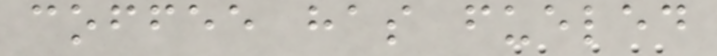coffee has fueled
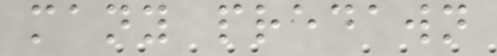many predawn
